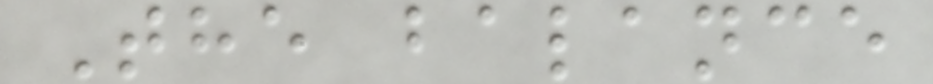The balance
